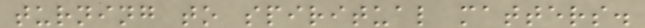turning to spiritual matters.
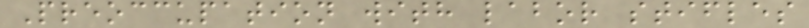Preoccupation with labor stifles
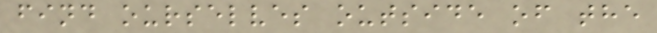find ourselves outside of the
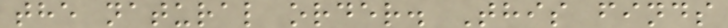the natural order. This finds
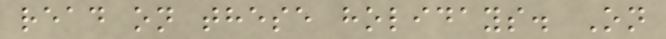read on these holidays. On
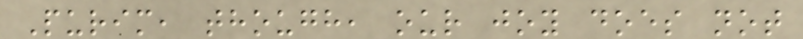Purim, though, our joy does not
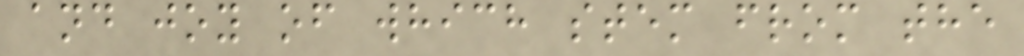and joy of which stem from the
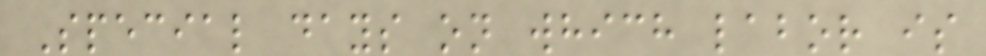Special days on which labor is
